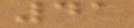41
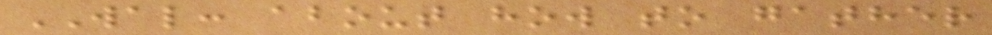WAL: about how to gather
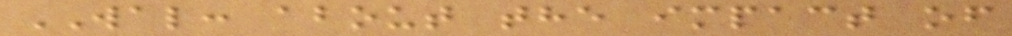WAL: about the impact of
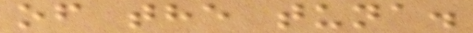of the tuna.
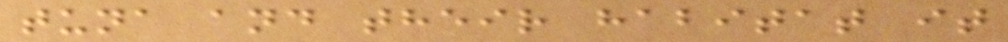tuna and their habitat it
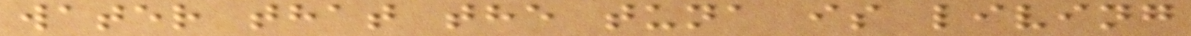water that the tuna is living
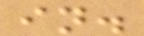in.
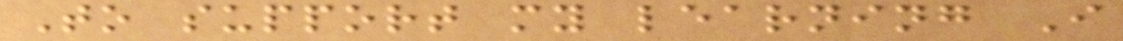To support my learning I
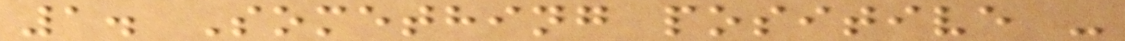1. Something positive -
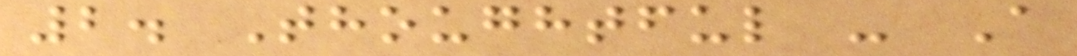2. Thoughtful - A
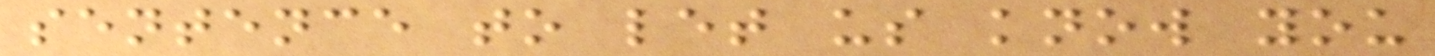sentence to let us know you
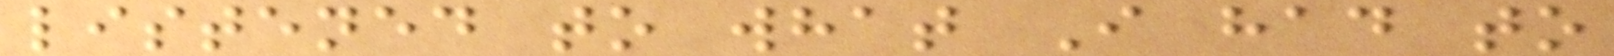listened to what I had to
